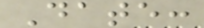Date:
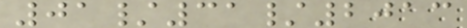01/31/2013
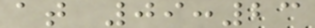at 09:23
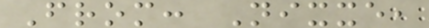From: Nixxe,
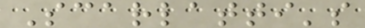Scarlatti's
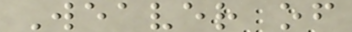Weaver of
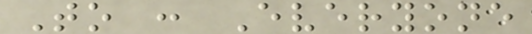To : Everyone
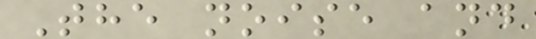The noise and
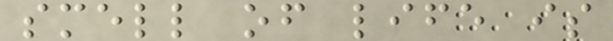smell of life is
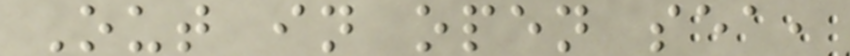Out in open sea,
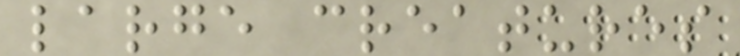large creatures
